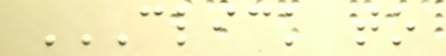CLICK TO
